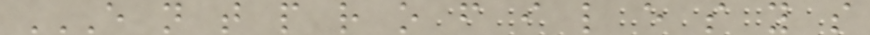E N T P R O F I L E S Y S
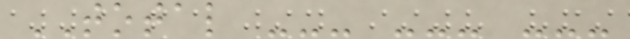TOTAL --- --- ---
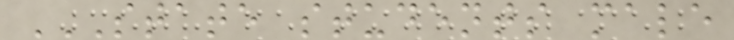STATE STUDENTS MALE
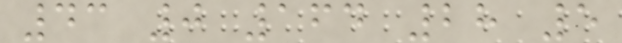43 0 164 28 5
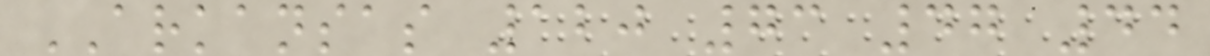ARKANSAS 120 73 47 44
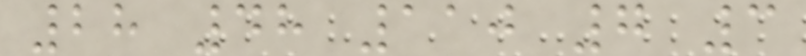28 48 110 7 3
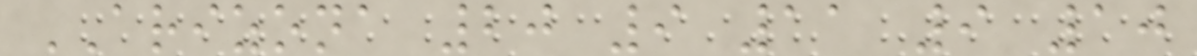ARIZONA 20 9 11 9 10
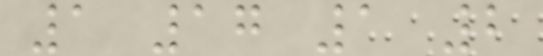1 17 1 2
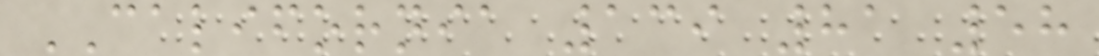CALIFORNIA 139 81 58
